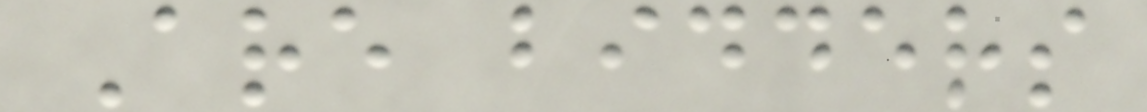Are bidders
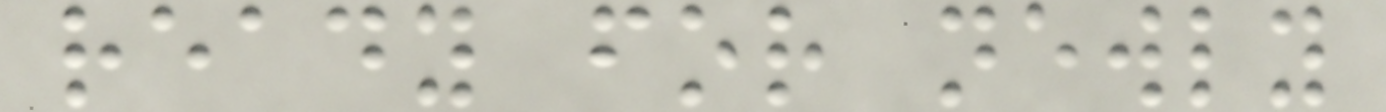ready for newly
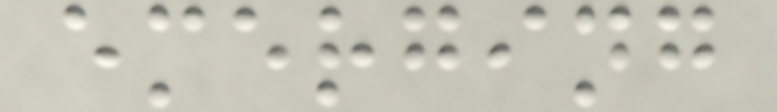emerging
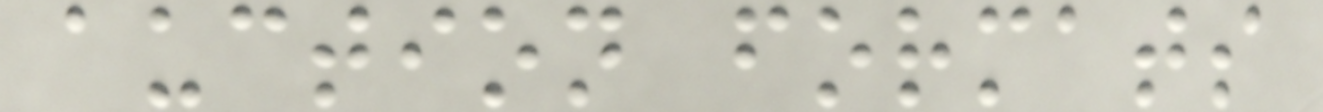auction formats
